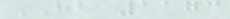HB 1173
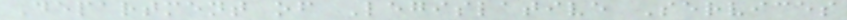Department of Legislative Services
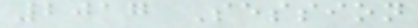2017 Session
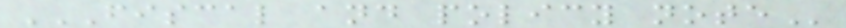FISCAL AND POLICY NOTE
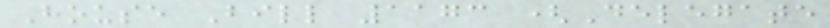House Bill 1173 (Delegate
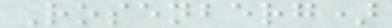Rosenberg)
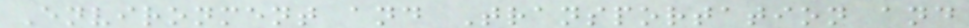Environment and Transportation and
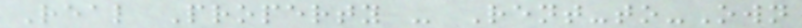Real Property - Rent-to-Own
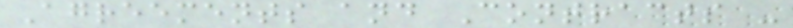Agreements and Contracts -
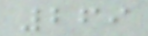269
